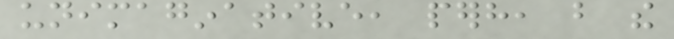unimaginative, perhaps, but the
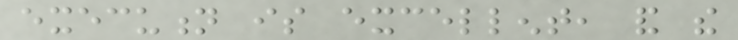execution is excellent, and the
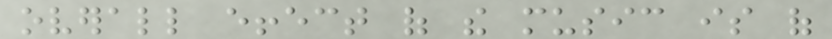overall effect of the music is of
